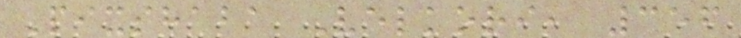Pixshaba Velkori, 356
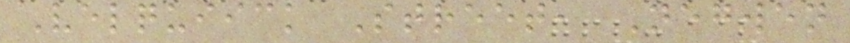Velquiick Street, Negwen
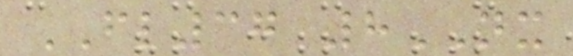FL37 8NX
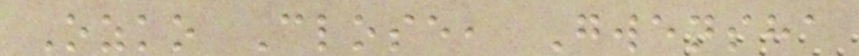Ozko Close, Gwensha
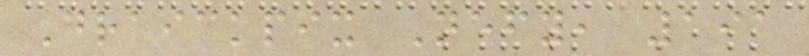Draickpix Nefy, 191
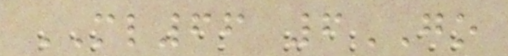ML66 6GO
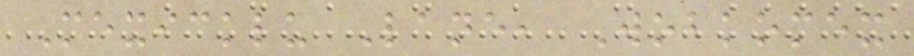Mexicklu Lane, Wobkomex
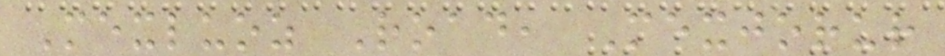Mexluoz Road, Mexjorur
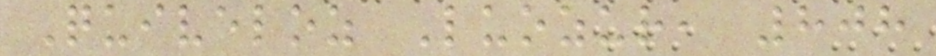Quiveloz Luozur, 808
